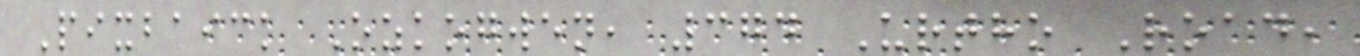Pixbaick Ozkogwen, 374 Urtho Road,
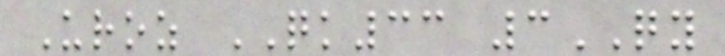Uroz QK33 3QY
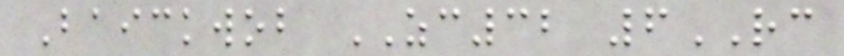Baickwob ZC32 6RC
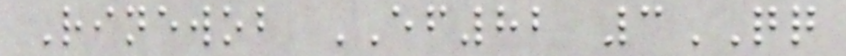Rinewob EF82 3QQ
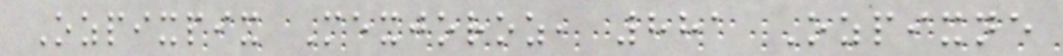Ozpixpix Mexjoroz, 881 Ozpixne
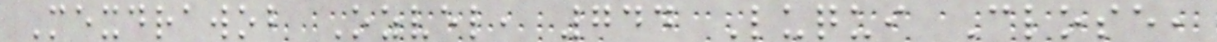Mexdrawob Ozvel, 744 Luqui Close,
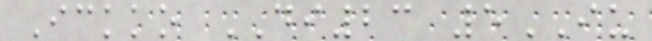Ickko DI23 5IU
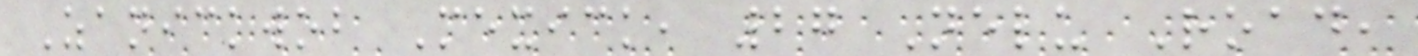Zanickwob Mexick, 27 Nelu Road,
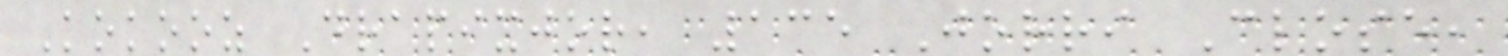Kokooz Drapixjor, 135 Jorri Close,
